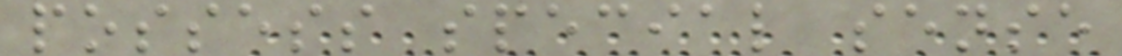possess special sense
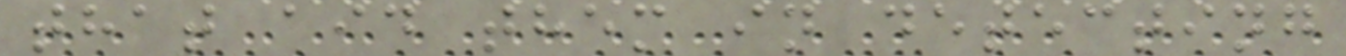that aid them in detecting
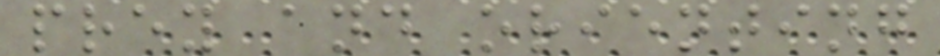prey and orienting
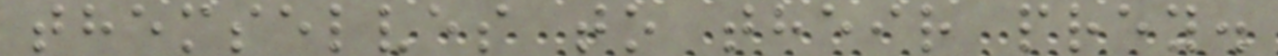themselves to their prey.
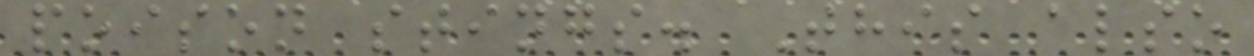poison stings. This also
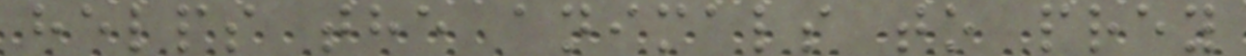helps the animals to prey
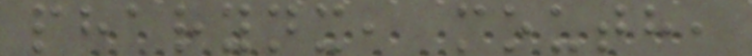pharynx, mouth,
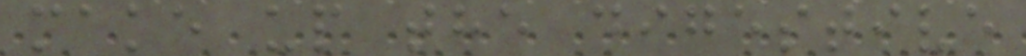make up the digestive
